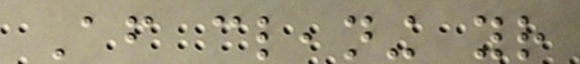After cleaning your
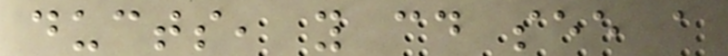ducts, you could see a
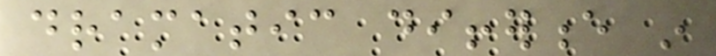dramatic difference in
